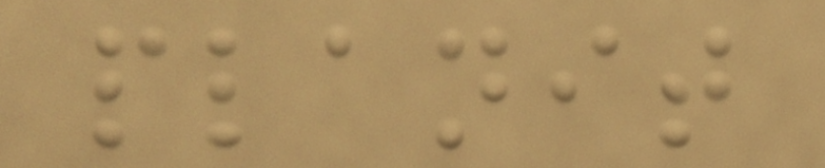planit
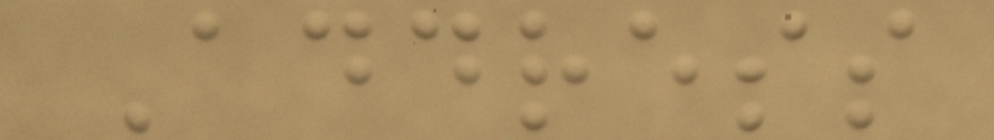Address
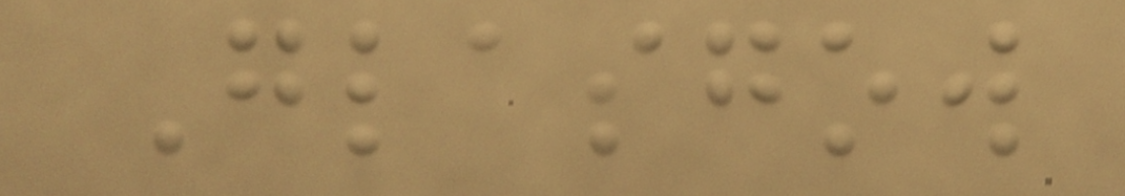Glasgow
